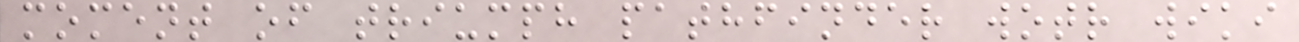moment of triumph pathfinder wotr wiki
